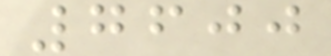7600
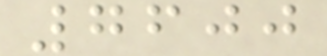7600
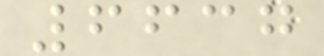6637
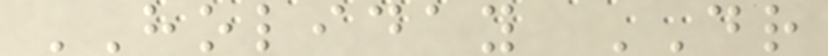HOLIDAY DR
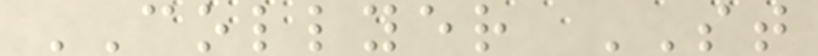COLLYER ST
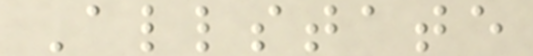Allstate
